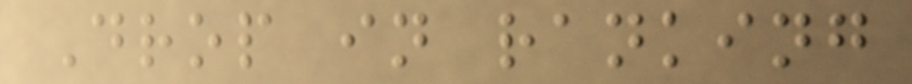Drop in ranking
